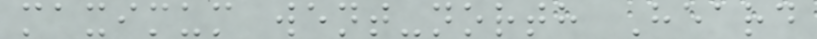maximum went-north Heard
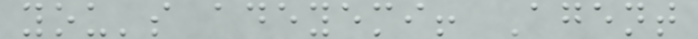you's adeyemi! Agent
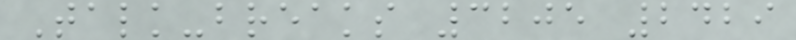Talk-breaks 3205 2429
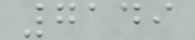7149
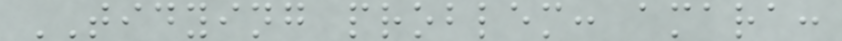TIDYING problem: amara:
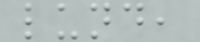lund,
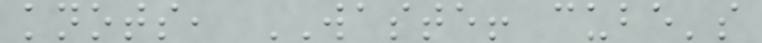knots, WASTE! cube's
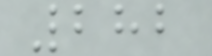282
